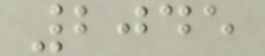2045
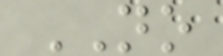NO
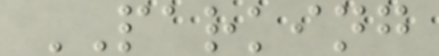PARKING
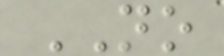NO
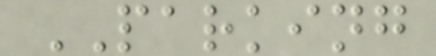PARKING
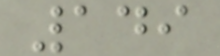149
